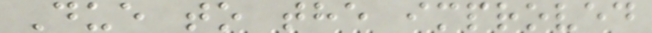Due to the improved
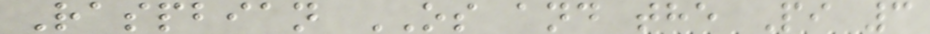Raspbian OS and the Pi 3
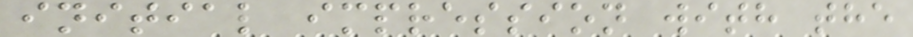initial impression with the
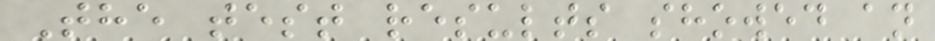The test results showed an
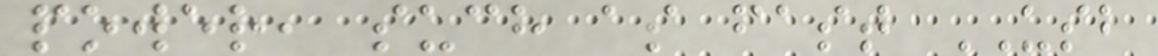power, such as fast USB
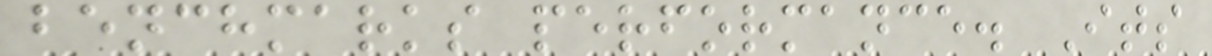benchmarks performance. Its
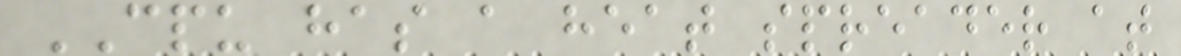CPU has a heat spreader at
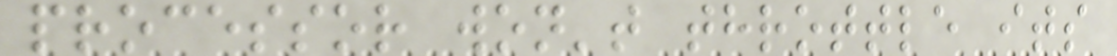processor won't throttle its
